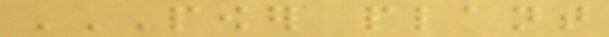POWER PLANT
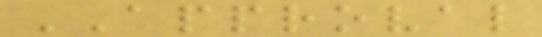APPROVAL
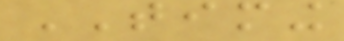TIMING
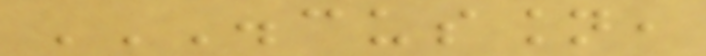DISCUSSION,
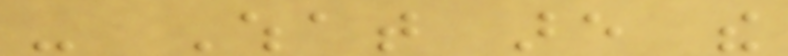- What are the
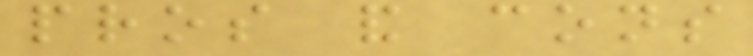pros and cons
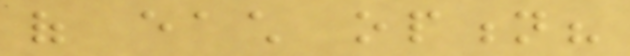of each option?
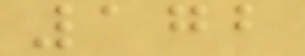172
